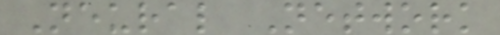Neural Network
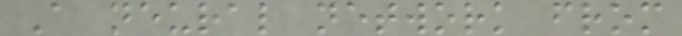A neural network from
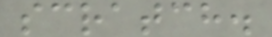scratch.
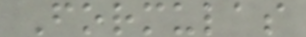Formulas
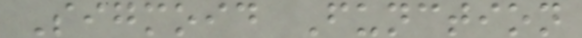Sigmoid Function
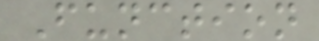Function
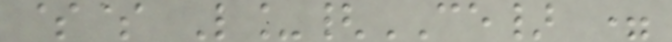$$ L_{CE} =
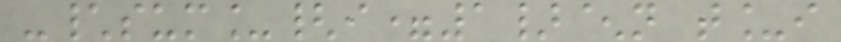-\sum_{i=1}^n t_i
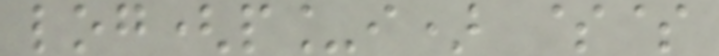log(p_i) $$
